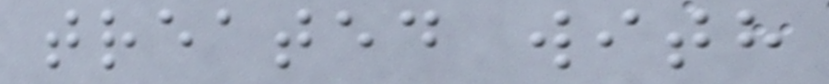treated with
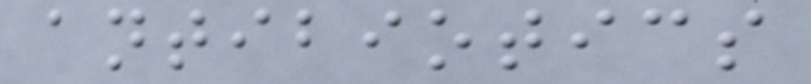antibiotics
